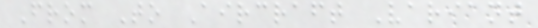From To Aircraft Variant
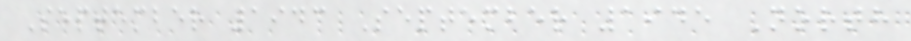September 1943 September 1945 North
